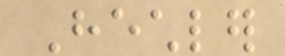Hechler
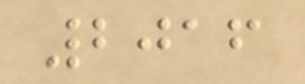2016
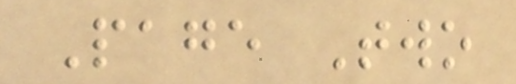Page Two
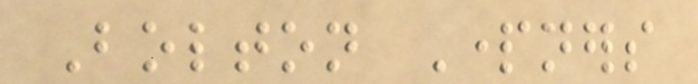Bolton Partners
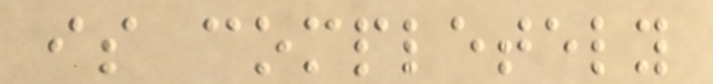is completely
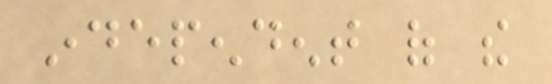independent of the
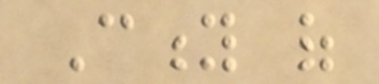City of
